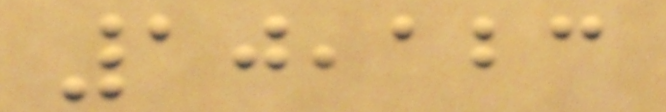10,123
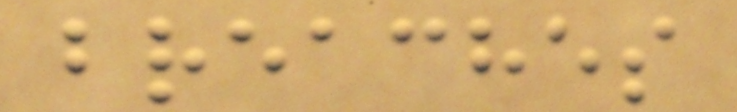breaches
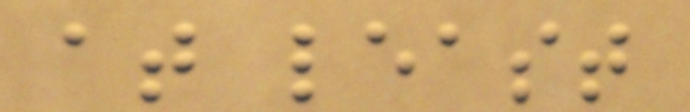at least
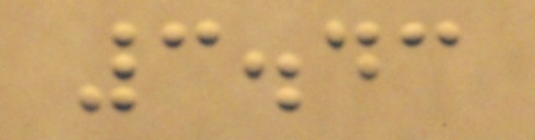3.43
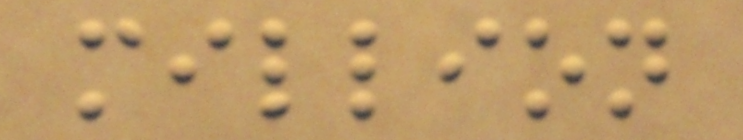million
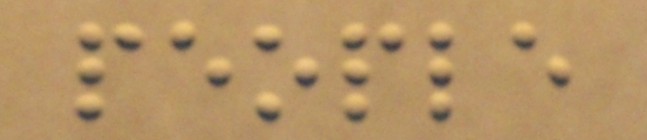people
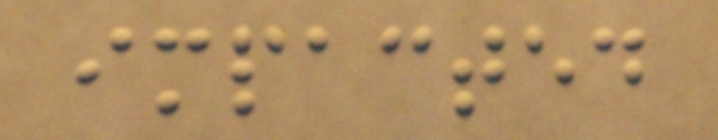impacted
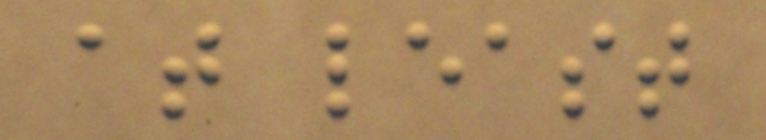at least
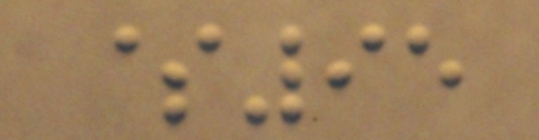$95
